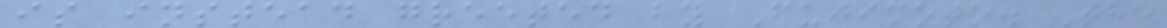is instead greeted by Fujimoto. The
